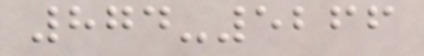874-5266
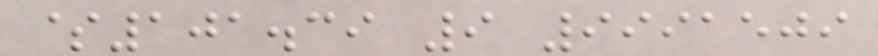$101.39 9 9991509
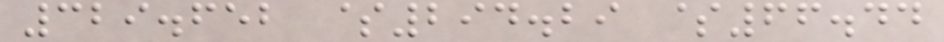329.652 $294.29 $66.44
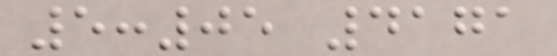5:05 4171
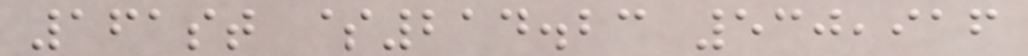161st $214.23 530,916
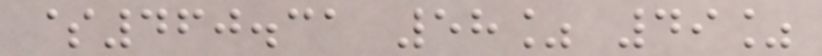$460.31 58% 49%
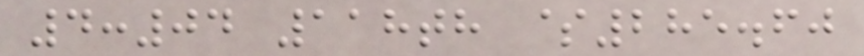4:04 118th $285.60
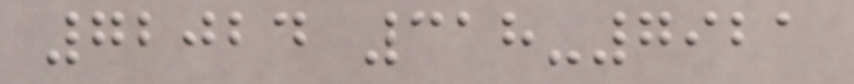72024 318-7921
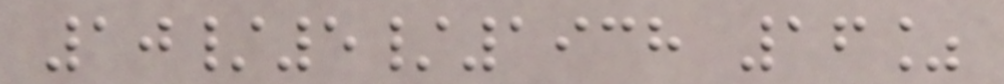10/5/1938 16%
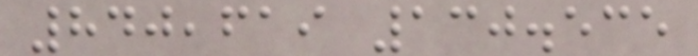840,619 130.535
